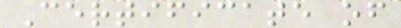Certificate of
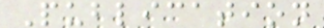Publication
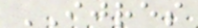IJRES
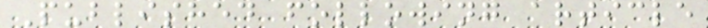Published following article
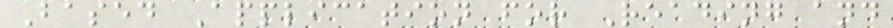Based Application for Reading and
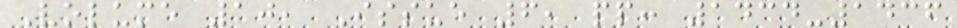Volume 10, Issue 6, pp: 1434-1436
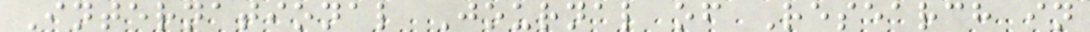International Journal of Research in
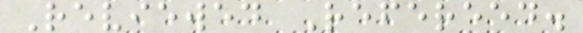Reviewed Refereed.
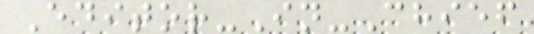Editor-In-Chief
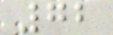72
